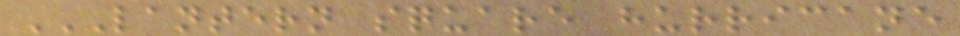LANTERN SQUARE HURRICANE
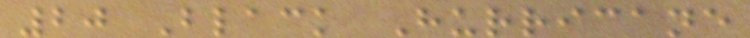20 Black Hurricane
